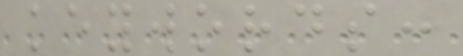keywords:
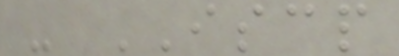- ISCP
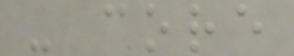- core
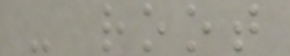- root
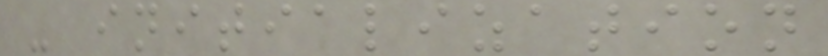- initialization
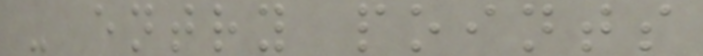- entry points
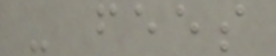- fees
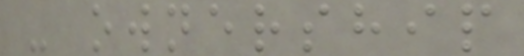- ownership
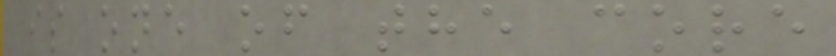is one of the core
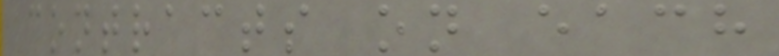contracts on each
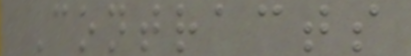Contracts
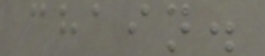chain.
